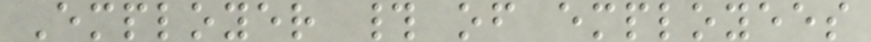Employer # of employees
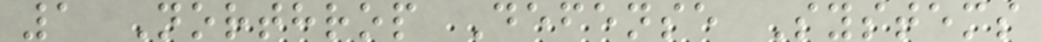1 Northrop Defense Systems
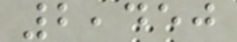2,450
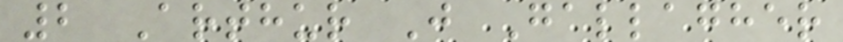2 Arthur J Gallagher
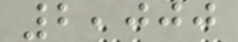2,000
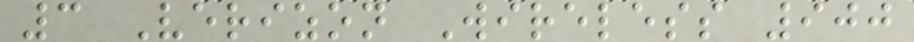3 Verizon Wireless 900
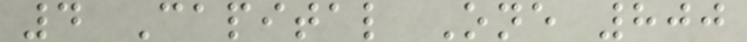4 Capital One 800
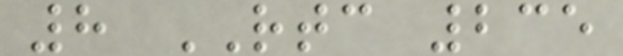8 RTC 235
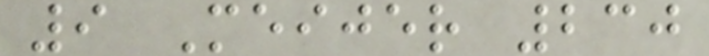9 Meijer 230
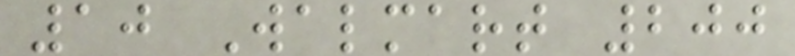10 Walmart 200
